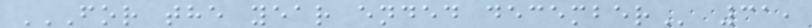FOR THE YEAR ENDED DECEMBER 31,
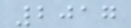2017
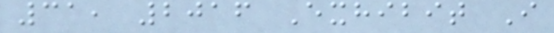31, 2016 Exhibit I
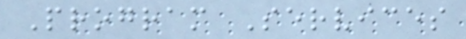Program Services
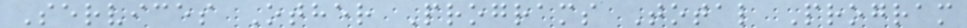Services Other Programs Total Program
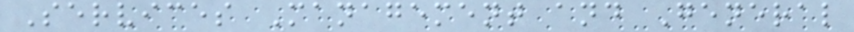Services Management and General
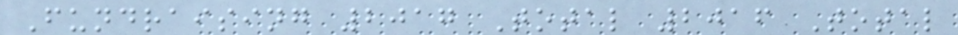Fundraising 2017 Total 2016 Total
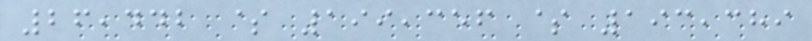26,442 $ 199,356 $ 193,389
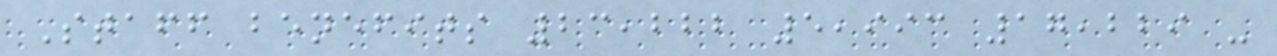Staff benefits 23,222 5,993 17,229 -
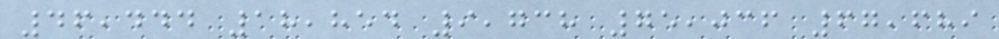46,444 18,854 9,738 75,036 67,689
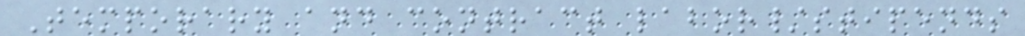Temporary and contract labor/stipends
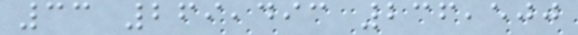33 269,493 236,500
